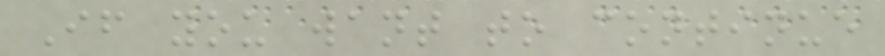If you want to continue
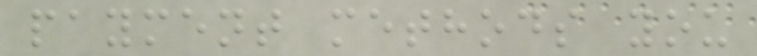payment methods you
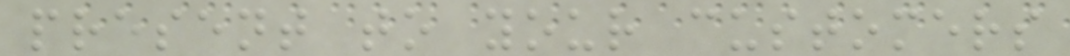present to your customers
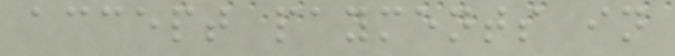accept payments in
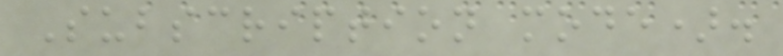Subscription mode).
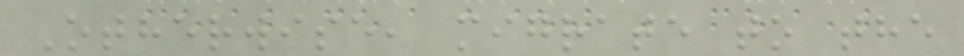Otherwise, migrate to the
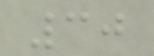30
